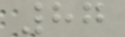87
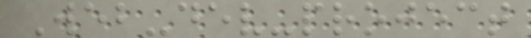Web-dev-project
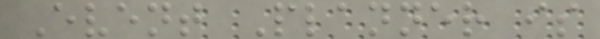Event Planner is
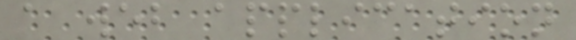a web application
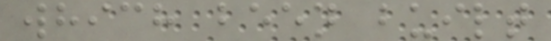which been built
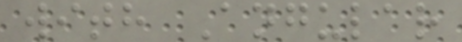with Angular
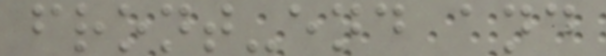front-end and
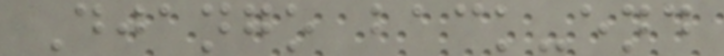Django back-end
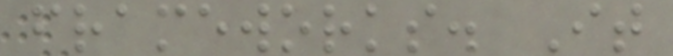frameworks. It
